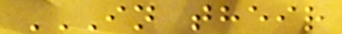IN THEIR
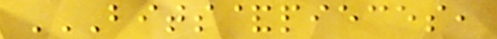BITS&PIECES,
